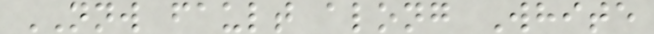NNW fault along White
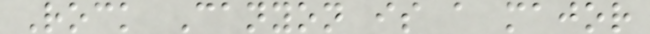Rock Canyon is a major
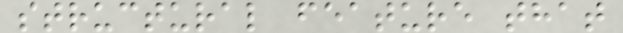structural feature that
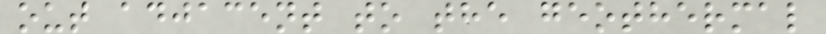out adjacent to the geothermal
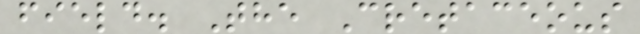field. The Cretaceous
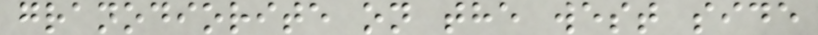granodiorite on the west side
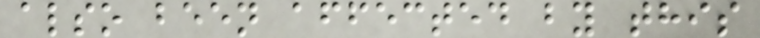also been affected by this
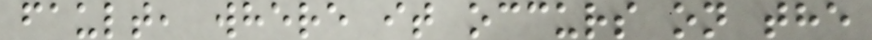fault, where it occurs on the
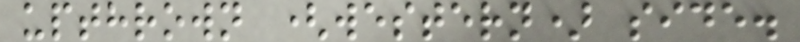upthrown (western) side.
